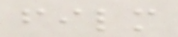film
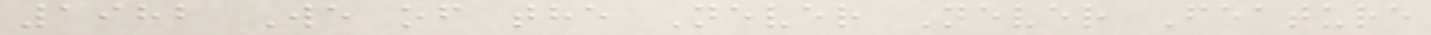1982 We of the Never Never Feature
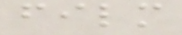film
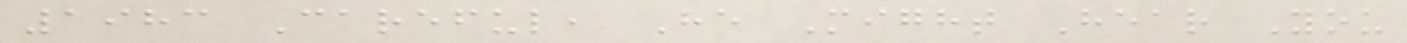1983 Careful, He Might Hear You
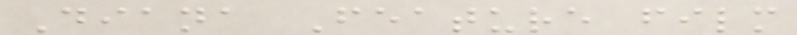Diana Feature film
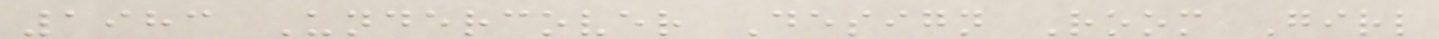1983 Undercover Design Room Girl
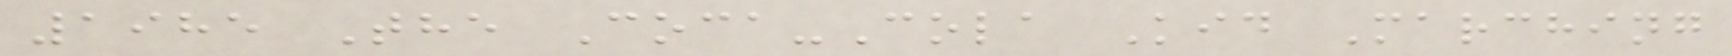1985 The Coca-Cola Kid Marching
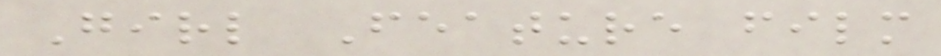Girl Feature film
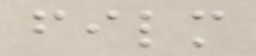film
